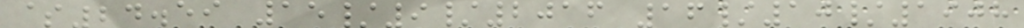$24.59 15/9/2016 16/10/1908
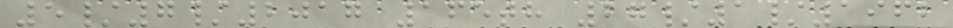5/7/2017 165th 27/1/1962
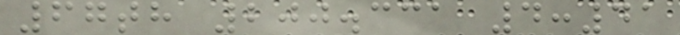67th 200.331 4:41
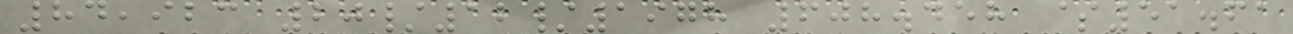84,923 20/12/1978 608.458 $51.61
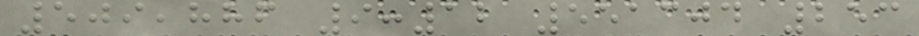509,886 9:12 551304 253
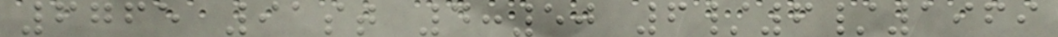6765 91st 4:50 6/6/1969
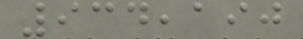934,190
